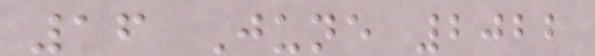16 June 2022
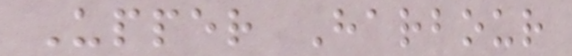Upper Harbour
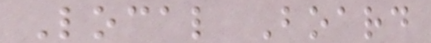Local Board
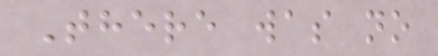There was no
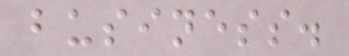business.
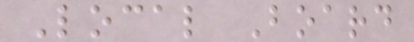Local Board
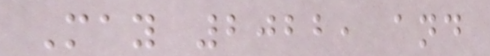May 2022, and
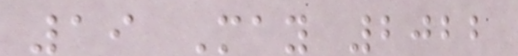19 May 2022
